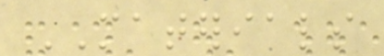MATERIALS
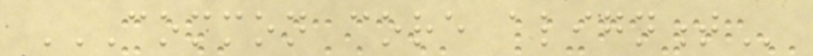COMMON CORE ALIGNMENT
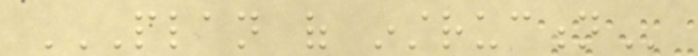PLAN OF INSTRUCTION
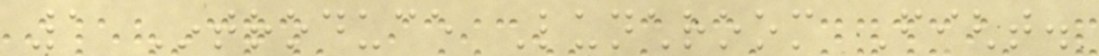1 Introduce Lunchroom Fight.
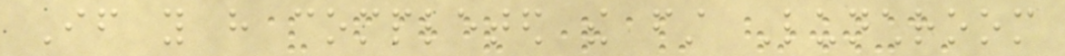If you have completed the first Lunchroom
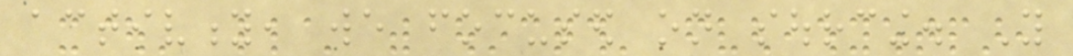activity, we focused on sourcing. You
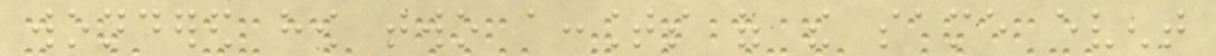wondered how two accounts of the same event
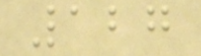127
